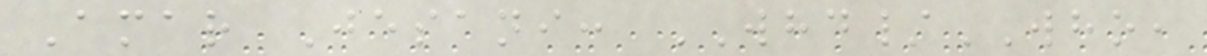Amar Jesani: WHD/WHO,
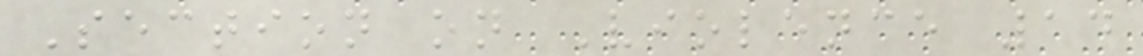Section on Violence 14
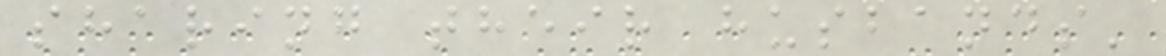sharing their husbands'
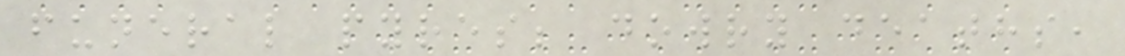funeral pyres; dowry deaths,
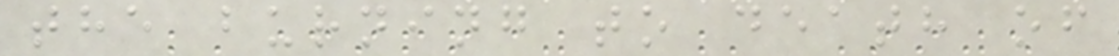the burning to death of
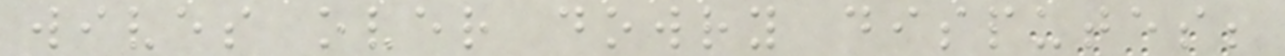wives over dowry disputes;
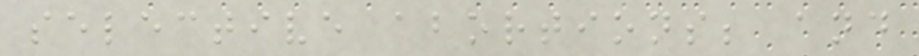selective abortions; and
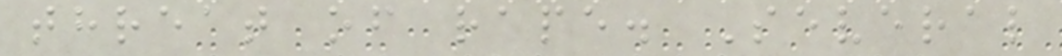threat of rape. Several
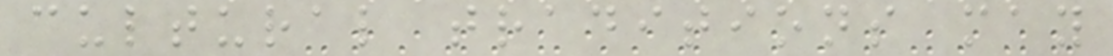cultural traditions may
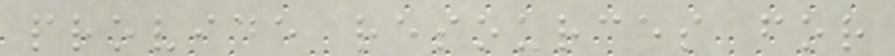provide resources for
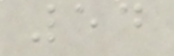54
